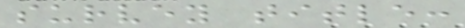survey title:
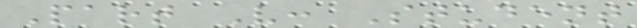Part V: Student
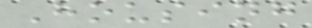Housing
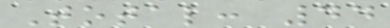Total: 44
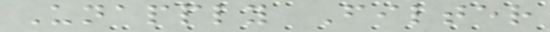Unapply Filter
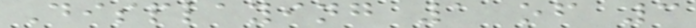Displaying 1 of 3
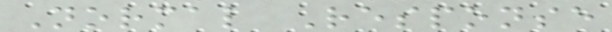Normal Response
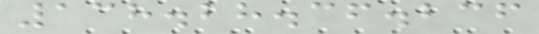138.28.36.236
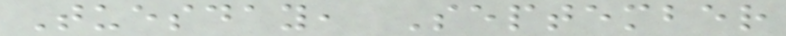Tuesday, September
